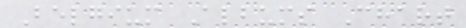Belgium Albums Chart
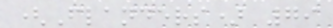(Flanders) 79
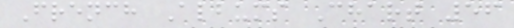French Albums Chart 56
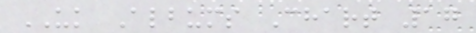UK Albums Chart 17
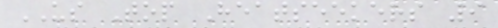US Top Heatseekers 9
